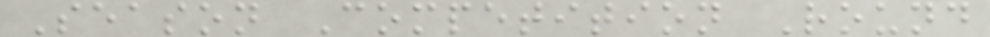Season Competition Round
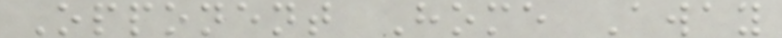Opponent Home Away
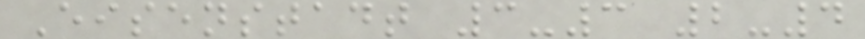Eisenstadt 3-3 2-4
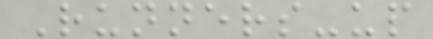Runners-up
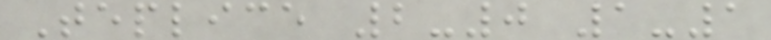Teplice 2-0 1-1
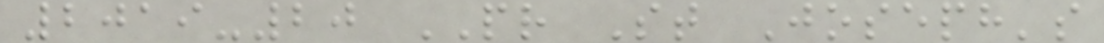2019-20 PR St Joseph's
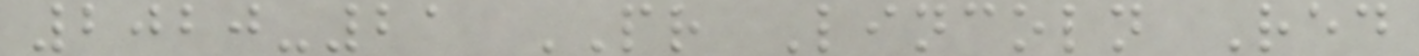2020-21 PR Lincoln Red
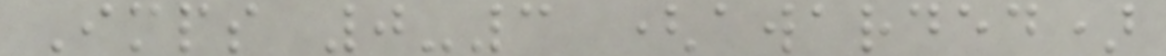Imps 0-3 (awarded)
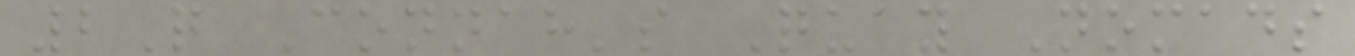2Q Connah's Quay Nomads
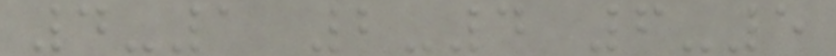4-1 2-4 6-5
